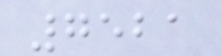7521
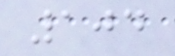104
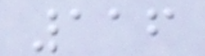116
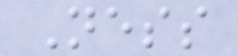Ness
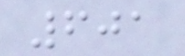601
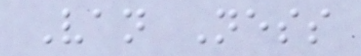Van Ness
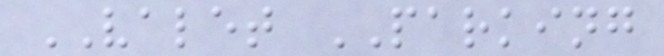VALET PARKING
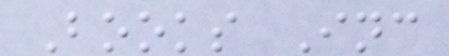Books Inc
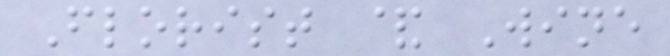Florist & Wine
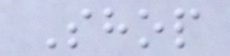Shop
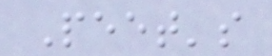Peet's
